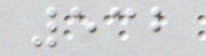532
